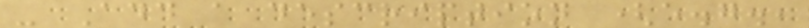- Add a description (e.g.,
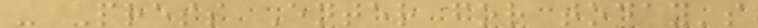- Press Enter for today's
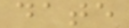date
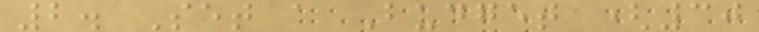2. Set a Budget (30
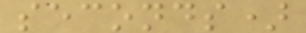seconds)
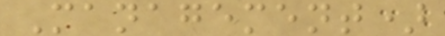Management)
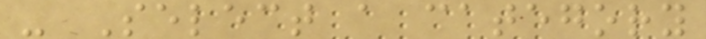- Select a category
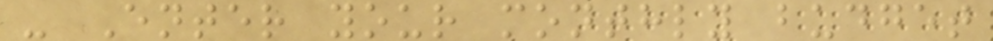- Enter your monthly budget
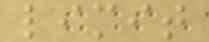limit
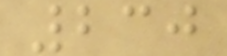230
